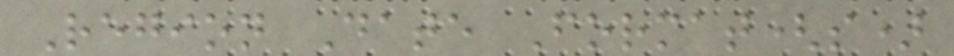Region Date Format(s)
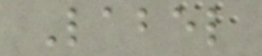Label
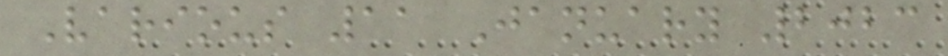Various 11 January 2023
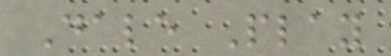Dale Play
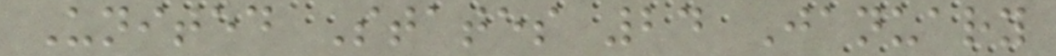United States 24 January
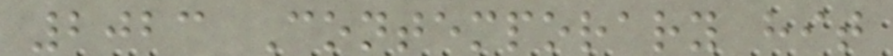2023 Contemporary hit
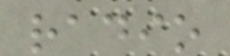radio
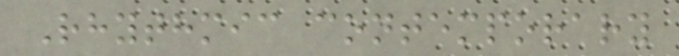Rhythmic contemporary
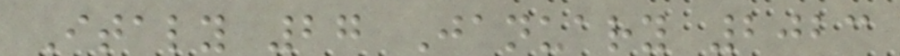Italy 27 January 2023
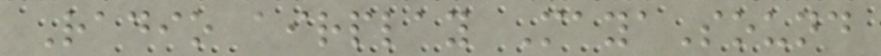Radio airplay MayaSound
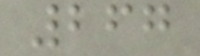267
